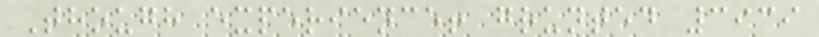Though experience! grunted 3939
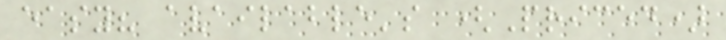easy? available's (Priced)
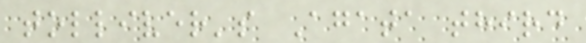tolliver's Agata third
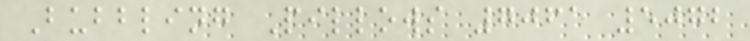Bubbling Pillows 7061 5072
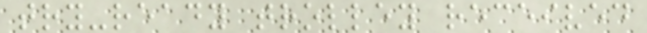try-ready trolley received
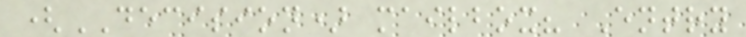(DECISION) mailbox? Entry
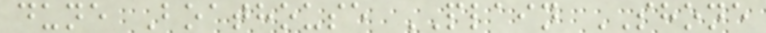dune Boathouse PLAIN SHONE
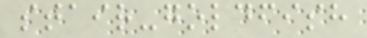stair-goldfish
